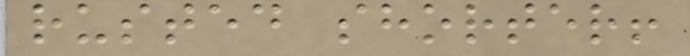rusted shorter!
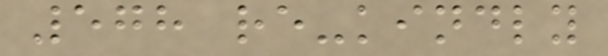578 re-kindly
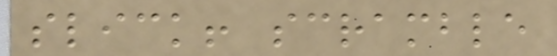slick! scramble
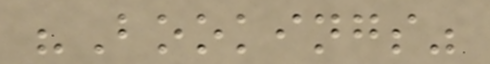"Bookings"
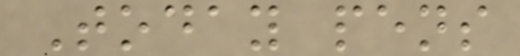Today pens
